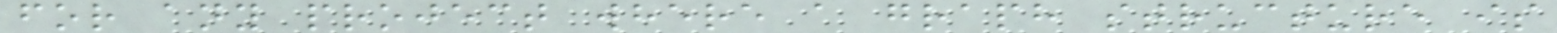for any project where a graph structure is
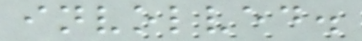involved.
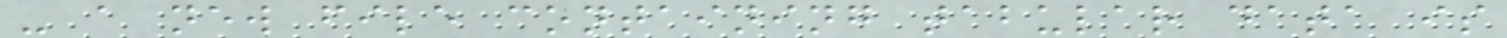- a new file containing tabular data is
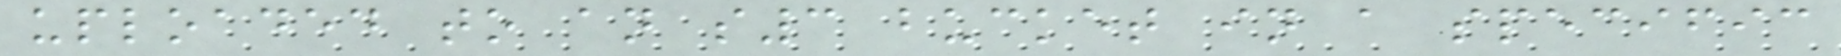uploaded to an s3 bucket in a specific
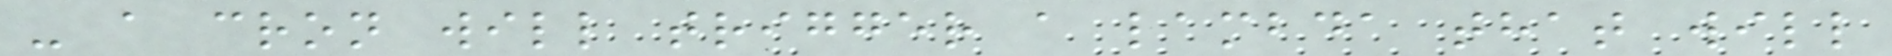- a cron will trigger a lambda that will
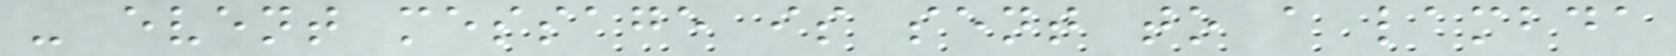- event message is sent to a lambda
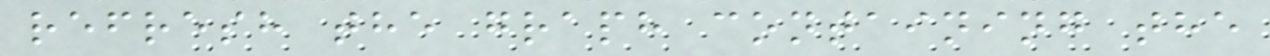refresh the graph containing the
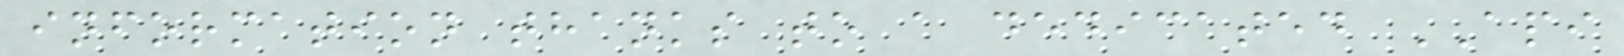information thanks to a dedicated API
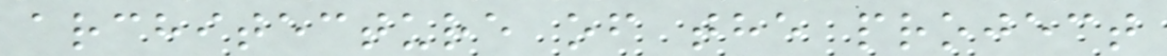architecture of the project
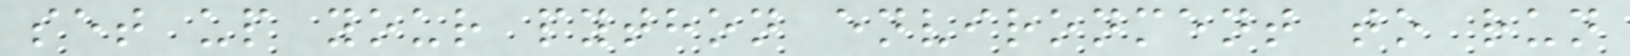set up your python environment to run
